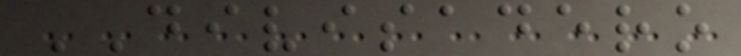DIVISADERO
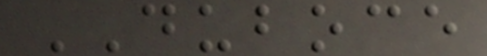DUBOCE
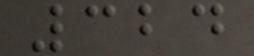324
